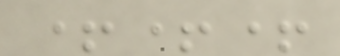+++
